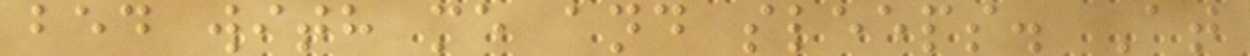bed with me and sleeps. At
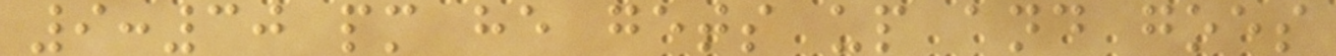9:30 pm he gets up and goes
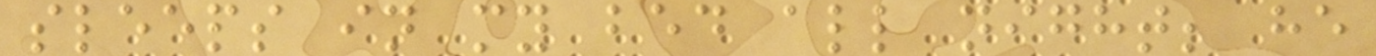sleeps in my bed all night; he
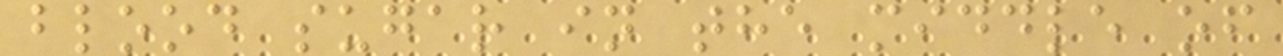blood sugar in the middle of
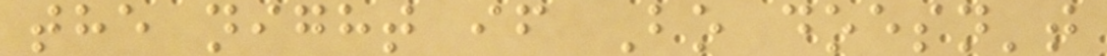the night if Bo doesn't
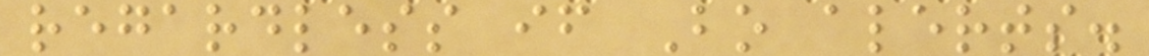regardless if Bo alerts.
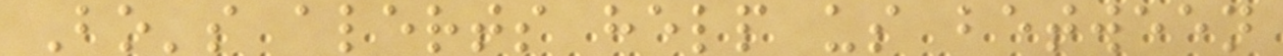Bo's alerts help us between
